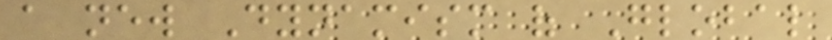a new Dynamism of Global
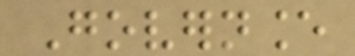Governance
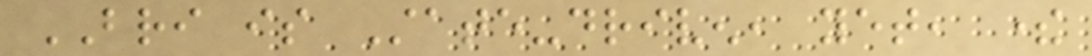BRI is State-driven, yet, there
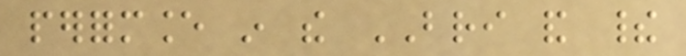performance in the BRI and their
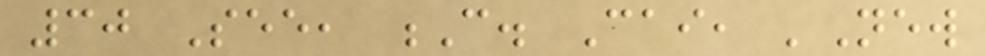30 See, C. Cai, 'New
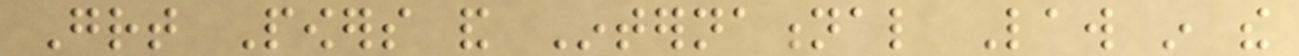Great Powers and International Law in the
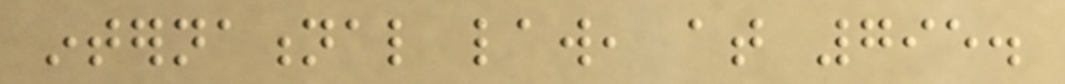international law, at 795.
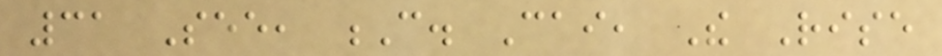31 See, C. Cai, The Rise
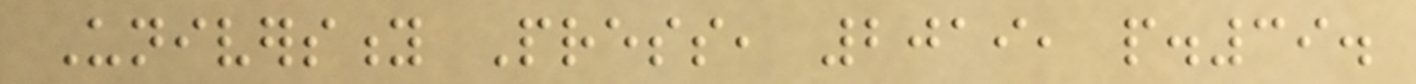University Press, 2019, p.39.
